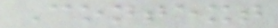Context
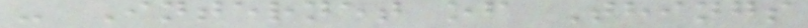- Internet of Things
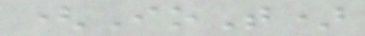(IoT)
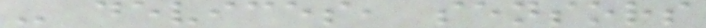- devices, sensors
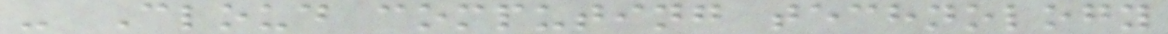- Cloud computing technology
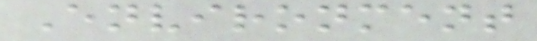Environment
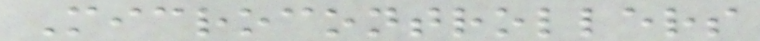Microcontrollers
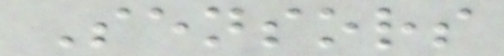Sensors
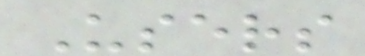Users
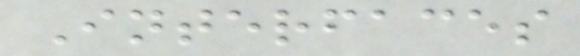Interfaces
